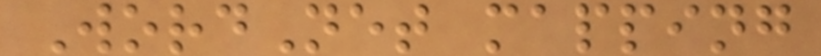WordNet mapping
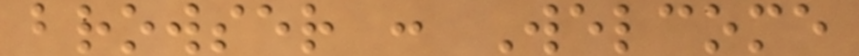browser : Welcome
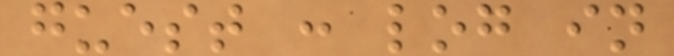guest : log in
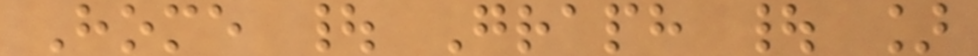Home | Graph | ]
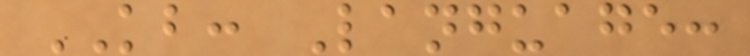KB: Language:
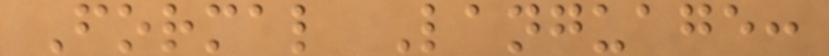Formal Language:
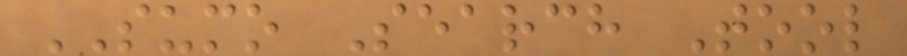SUMO Search Tool
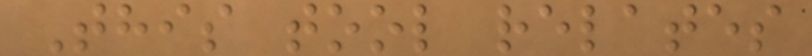This tool relates
